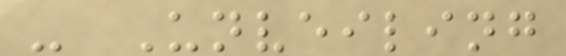- Unveiling
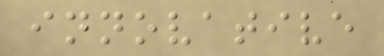innovative
